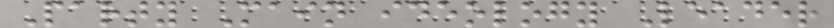Party Main ideology Leader
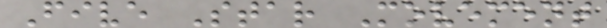Five Star Movement
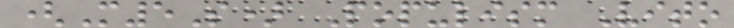(M5S) Populism Vito
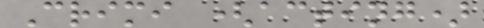Crimi (acting)
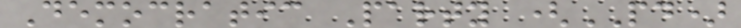Democratic Party (PD)
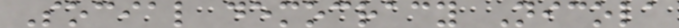Social democracy Nicola
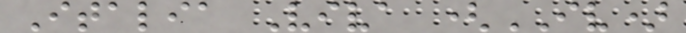Italia Viva (IV)
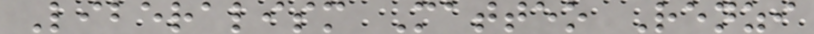Liberalism Matteo Renzi
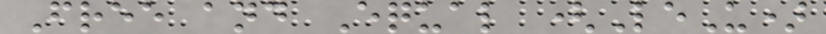Free and Equal (LeU)
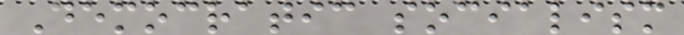Democratic socialism
